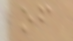of
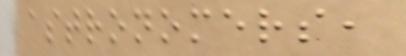astronomers,
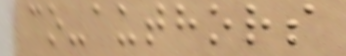co-authors
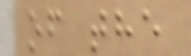of the
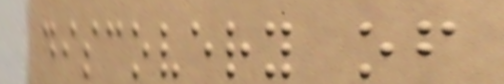discovery of
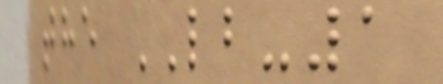the LB-1
